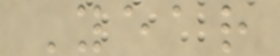Year
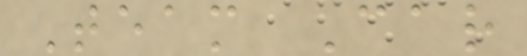Team Car
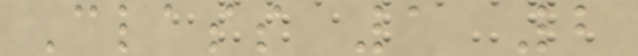Class 1 2
